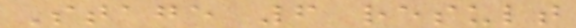Stage 6 result
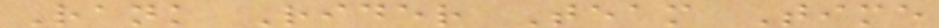Rank Rider Team Time
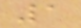1
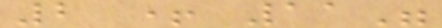2 + 11"
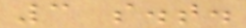3 s.t.
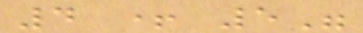4 + 5"
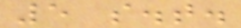5 s.t.
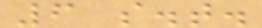6 s.t.
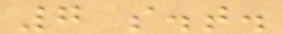7 s.t.
